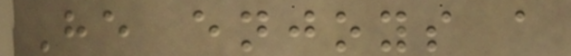He enjoys a
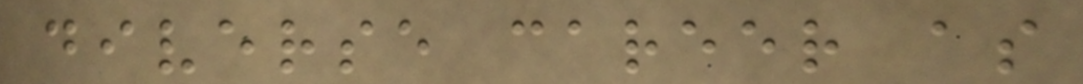diverse career as
